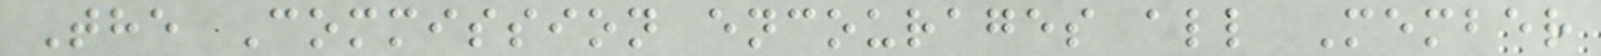The Commission encourages all Member
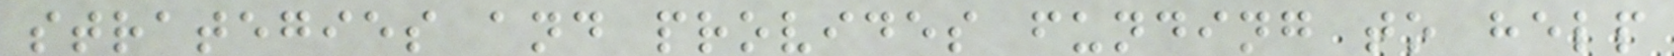strategies and provides funding to help
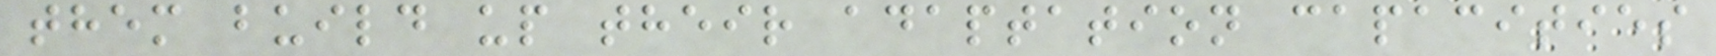them build up their adaptation capacities
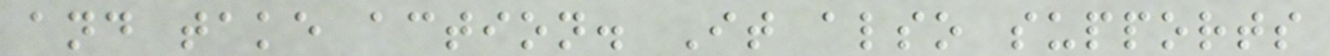and take action. It also supports
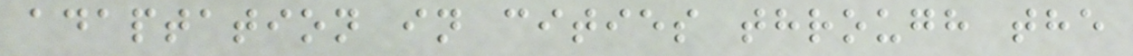adaptation in cities through the
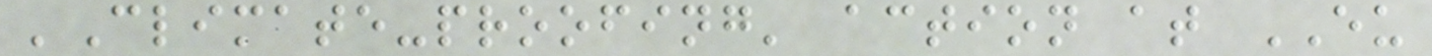'Climate-proofing' action at EU
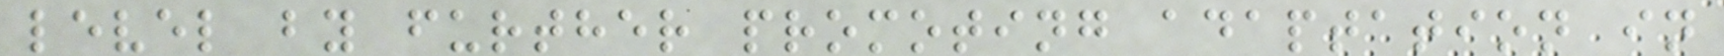level by further promoting adaptation in
